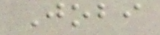Jobi
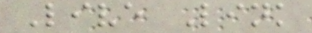Live Link
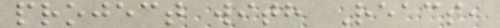project with React,
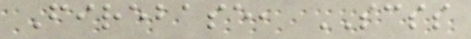Firebase, SCSS
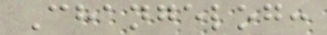Changelog:
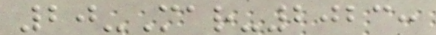20-Mar-2023:
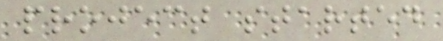project started
